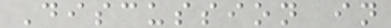Discussion in
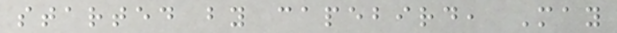started by capebird, May
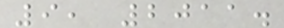9, 2011.
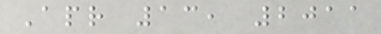Apr 13, 2011
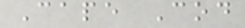Cape Cod
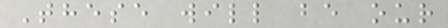These will be our
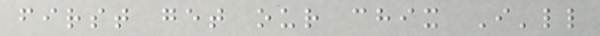first get our chix I'll
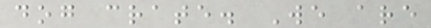dog crate. We are
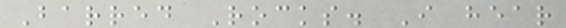Barred Rocks. I hear
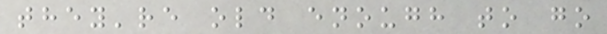they're old enough to go
